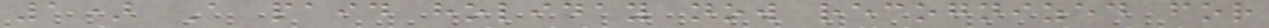1) A paid holiday now recognized for
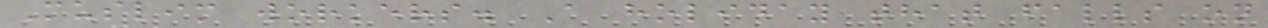Muslim workers. A holiday that falls on
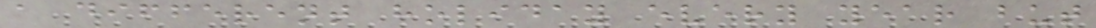a different holiday every year but
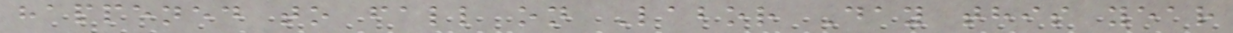happened to fall on Labor Day this year
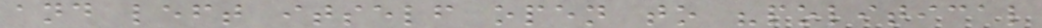and left itself open to "political
